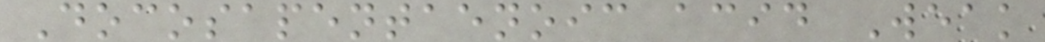Docosapentaenoic acid Weak
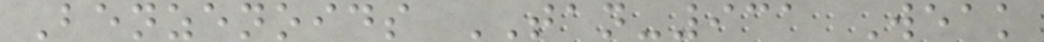Benzenoids TAN-931 Weak
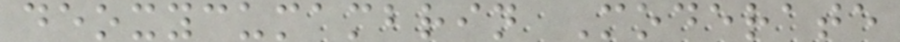deoxycumambrin Moderate
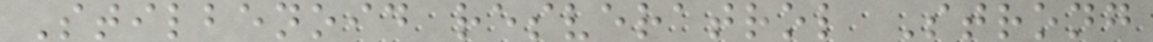Stilbenoid resveratrol Strong
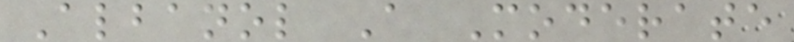Albanol A Moderate
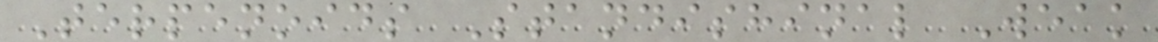Terpenoids Standishinal Weak
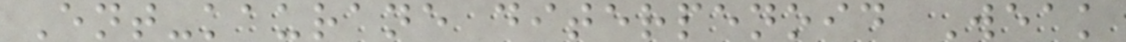Ent-kaurane diterpenoid Weak
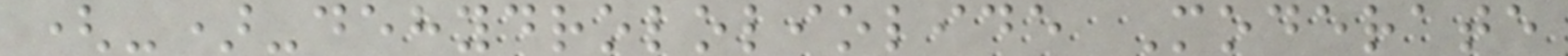(-)-dehydrololiolide Moderate
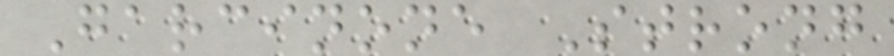Garcinone Strong
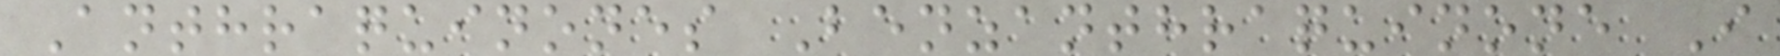Anthraquinones Benzanthraquinone I
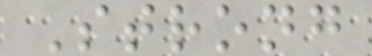Strong
